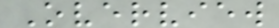Overview
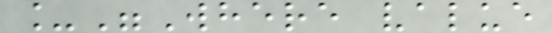_"Where value
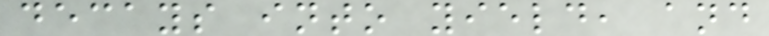decays into yield, and
